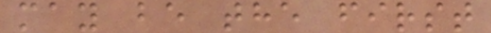may be the first
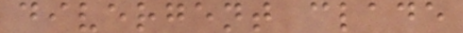divergent clade
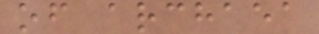of archaea
